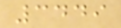3449
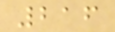216
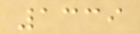1339
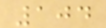104
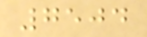7504
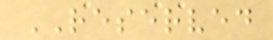RESERVED
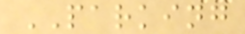PARKING
